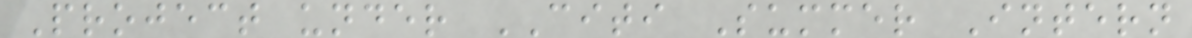Project under CITI Summer Intern
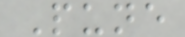Pune
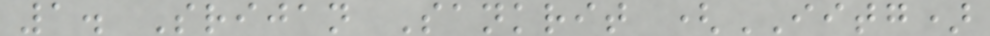1. Srijan Sankrit (IITG)
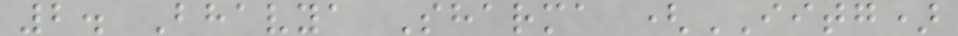2. Bhavya Sharma (IITG)
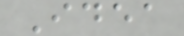Idea
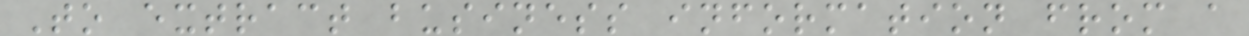To extract business information from a
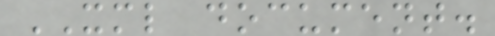XML document.
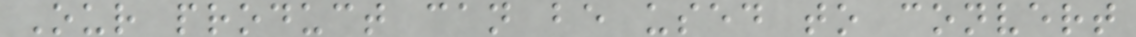Our product can be used to convert
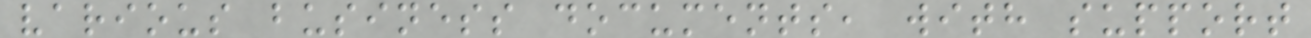various business documents, with support
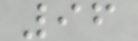96
